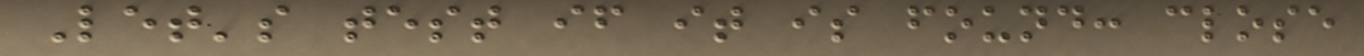Let's test if it is found: close
